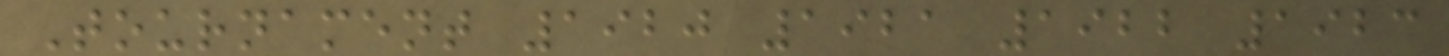Tournament 1920 1921 1922 1923
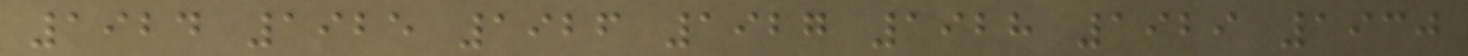1924 1925 1926 1927 1928 1929 1930
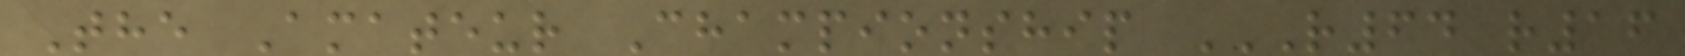The Amateur Championship R64 R16
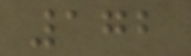172
